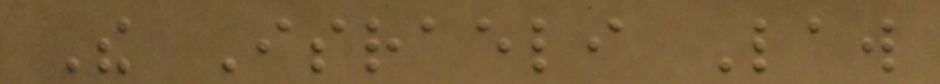The Israeli Law
